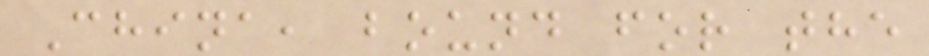China, bound for the
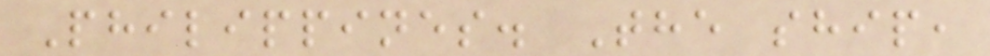Philippines. The ship,
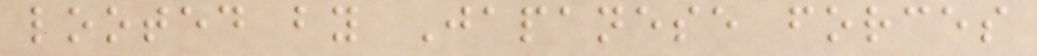looted by Japanese forces
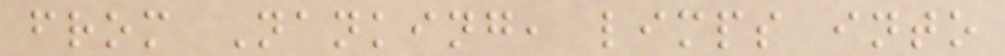from Nanking, limps into
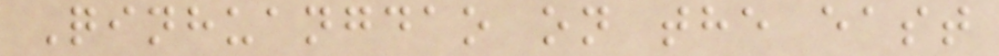Qinhuangdao on the east
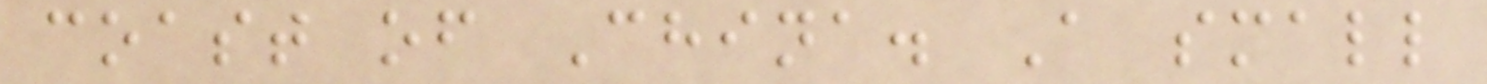coast of China. A small
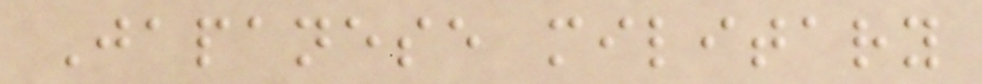Japanese military
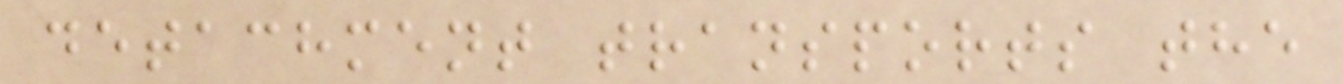detachment transports the
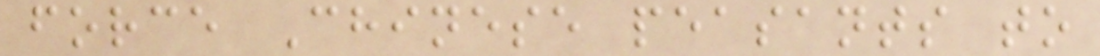force Chinese peasants to
